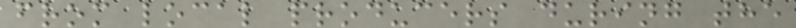from local producers during the
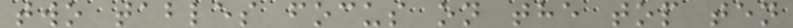two tables focus on the top ten
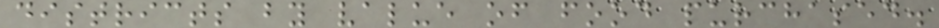districts by value of food purchased.
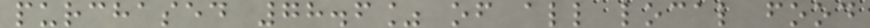purchased 78.6% of all local food
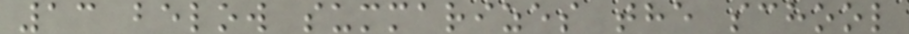13 below summarizes the school
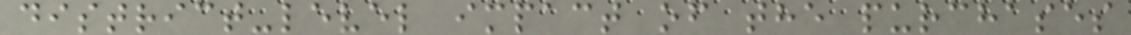district-level impact of the purchases
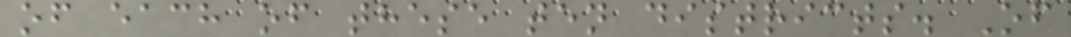of each of these ten districts. Of
